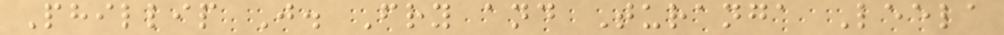Phillip J. Fry and Turanga Leela
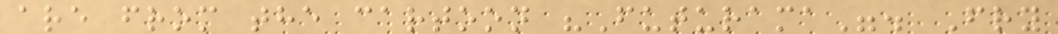are from the cartoon "Futurama". Fry
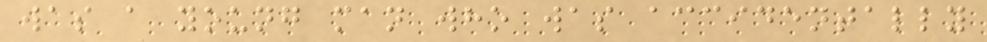was a young man who was accidentally
